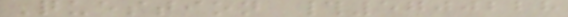Question #5700228
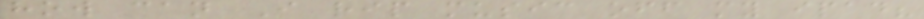how can I rip music off my ipad?
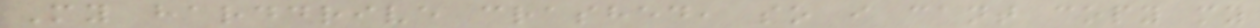My harddrive crashed, so i cant copy my
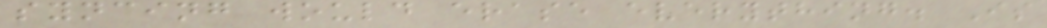syncing would erase everything. Is
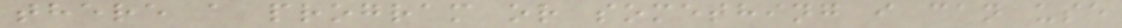there a program or something i can use
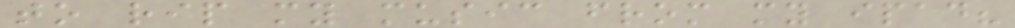to rip my music from my ipad?
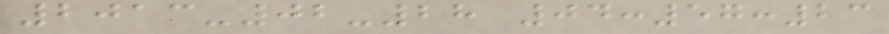2013-02-28 04:57:23
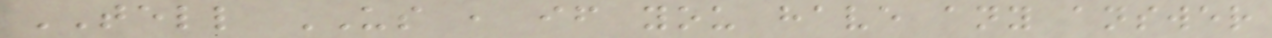TELL US , if you have any answer
